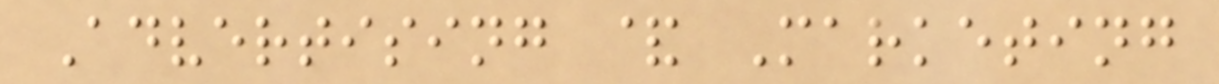Advertising & Marketing
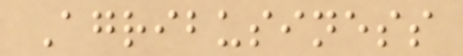Agribusiness
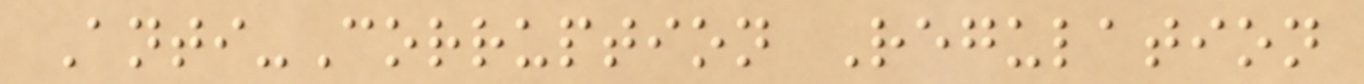Anti-Corruption Regulation
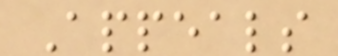Appeals
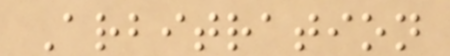Arbitration
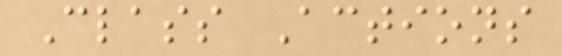Class Actions
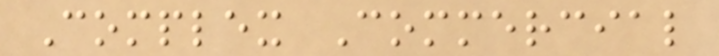Complex Commercial
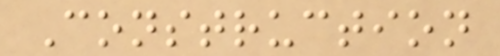Construction
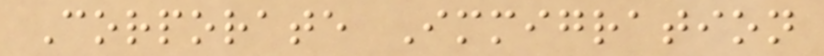Corporate Immigration
